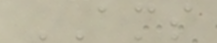AMS
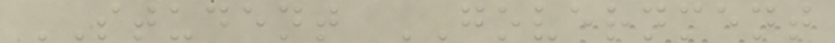STUDENT GOVERNMENT
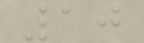10
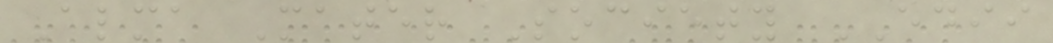Alma Mater Society EDII
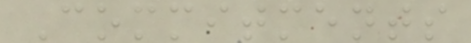Commitments
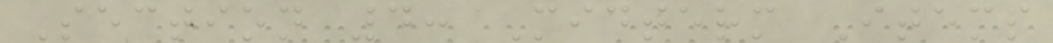Section 4: Midterm Items
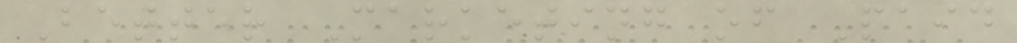Better Marketing of Paid
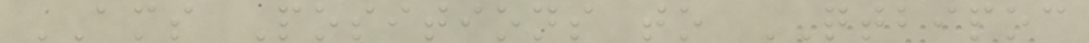AMS Positions to QTBIPOC
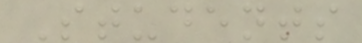Students
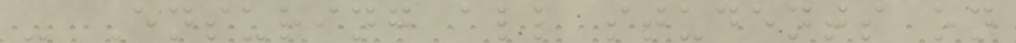- Ensuring all students on
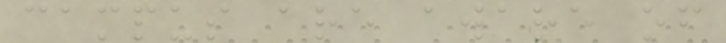campus are aware of
